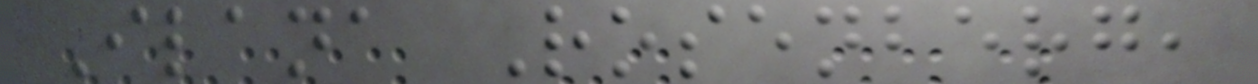Ilana Rosenberg,
